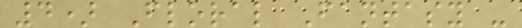4) Floral Fantasy -
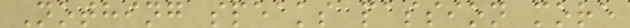Nothing speaks passion more
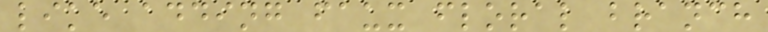like adding faux floral branch
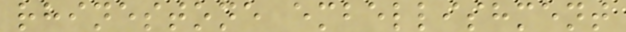rhinestone embellishment
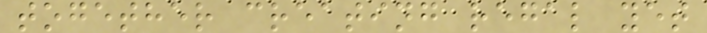together creating regal yet
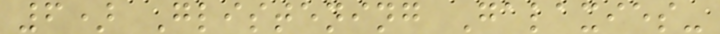6) Glistening Galaxies-
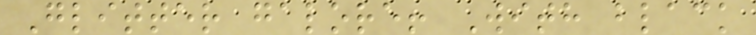Glitter galore! With black
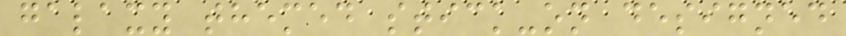galaxy themed stick-on designed
